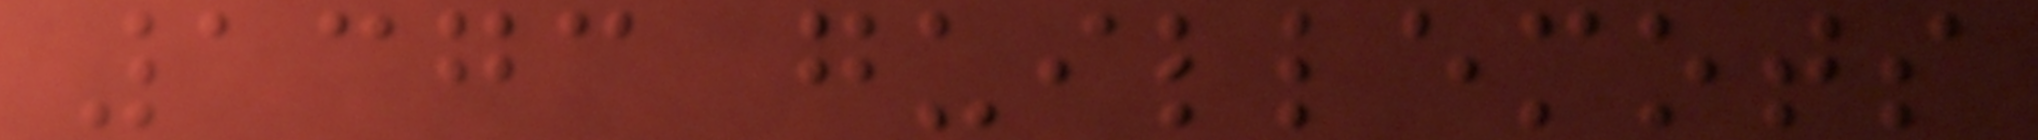1373 guillemots
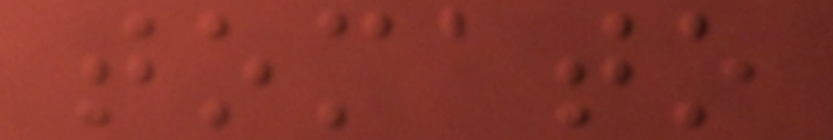tomato
